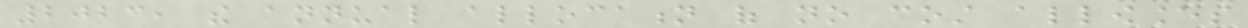2023, the annual allocation of no cost allowances
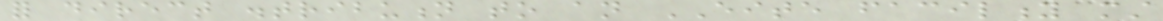for direct distribution to an EITE facility must
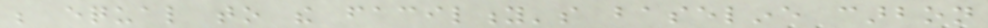be equal to the facility's baseline carbon
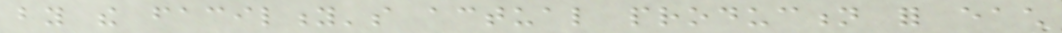by the facility's actual production for each
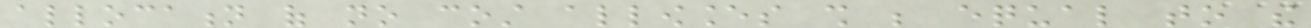allocation of no cost allowances shall be equal to the
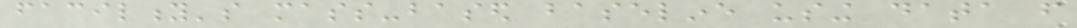facility's mass-based baseline using data from
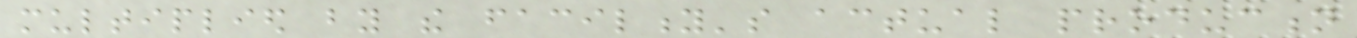multiplied by the facility's actual production
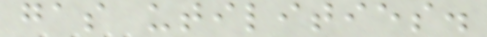gas utilities.
